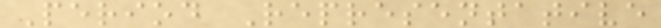Period Representative
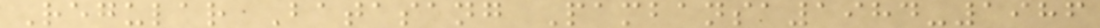Regular Batasang Pambansa1984-1986
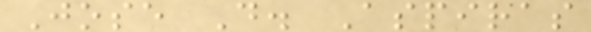Jose D. Aspiras
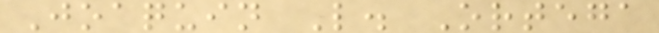Joaquin L. Ortega
